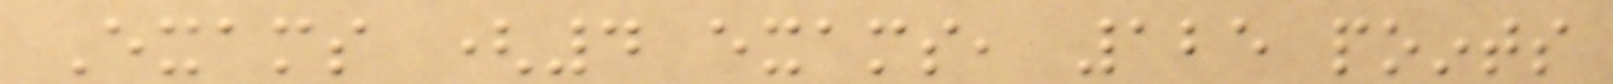Exams (4 exams, 125 points
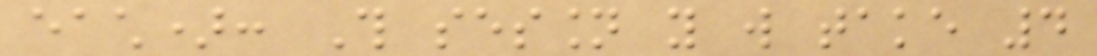each): This session you will take 4
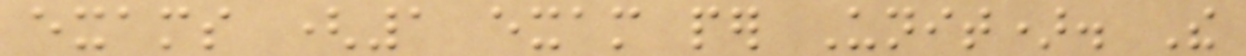exams (1 exam per Unit). The
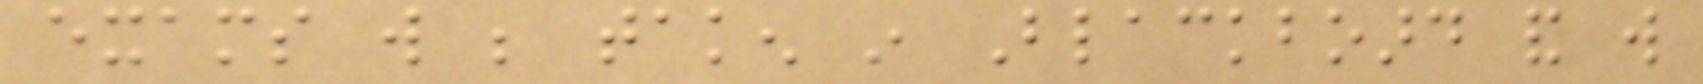exams will be taken in Blackboard and will
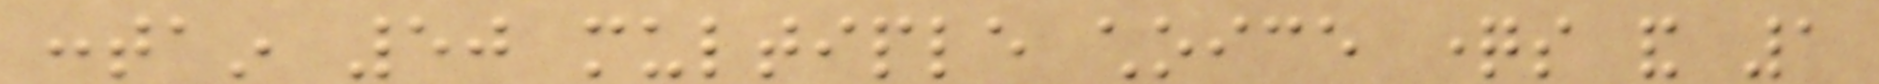contain 50 multiple choice questions and 1
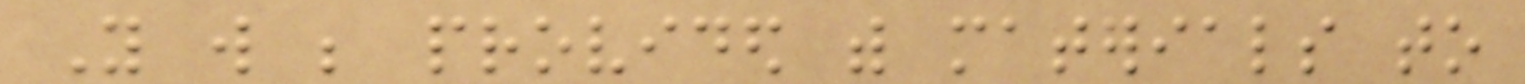You will be provided with materials to
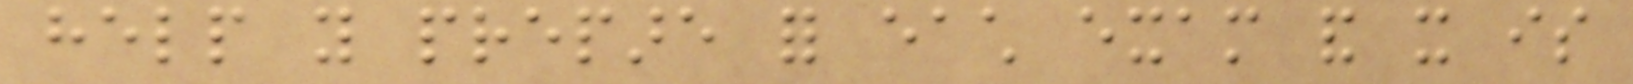help you prepare for each exam and it is
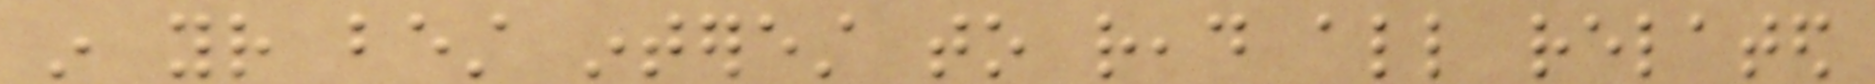in your best interest to read all related
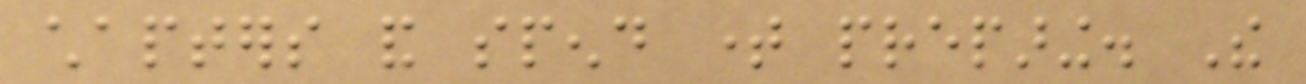chapters and spend time preparing. The
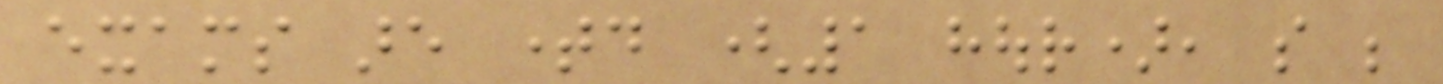exams are timed (1 hour), so be
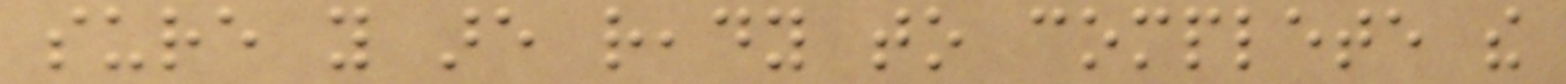sure you are ready to complete the
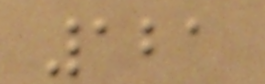121
